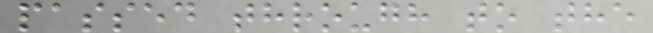passed through to the
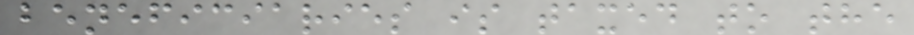beneficiaries is taxed to the
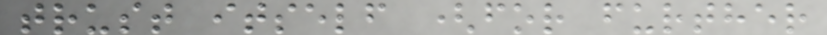trust itself (for further
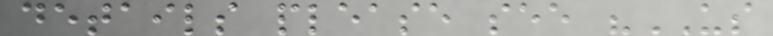details please see "US
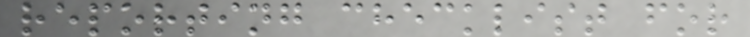reporting checklist for
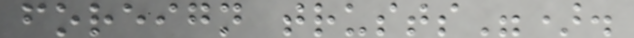foreign trusts").
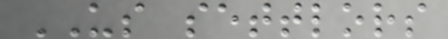US settlors
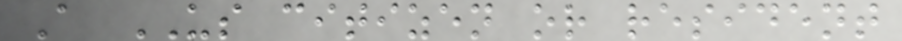A US citizen or resident
